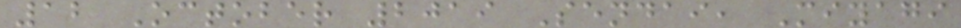12 October 2019 Sendai, Miyagi
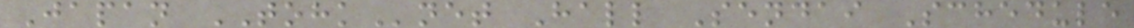Japan TOHKnet Hall Sendai Schedule
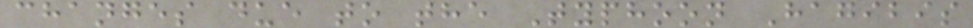changes due to the Typhoon Hagibis
